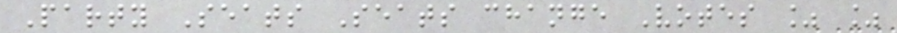Party Seats Seats change Votes % %
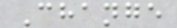Change
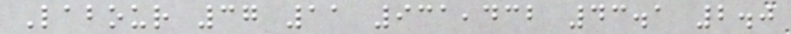Labour 37 11 931,432 43.1 2.0
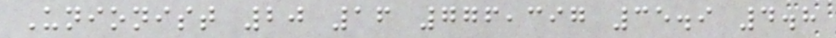Unionist 20 16 776,397 35.9 4.8
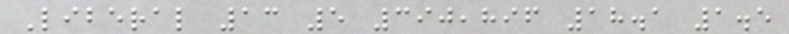Liberal 13 5 390,896 18.1 1.5
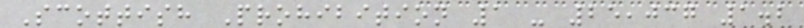Scottish Prohibition 1 - 25,037 1.2
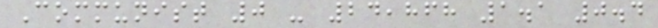Communist 0 - 24,868 1.1 0.4
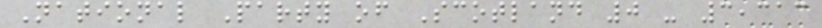National Party of Scotland 0 - 3,313
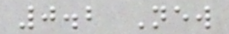0.2 New
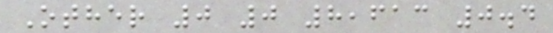Other 0 0 8,613 0.4
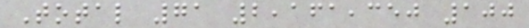Total 71 2,161,350 100
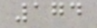174
